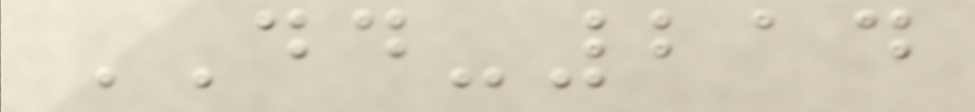DD-214
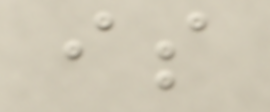is
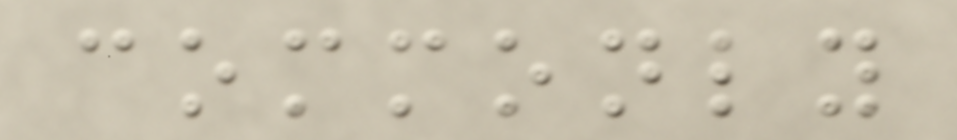commonly
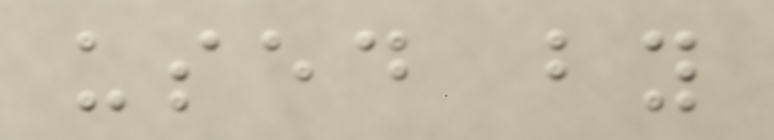used by
